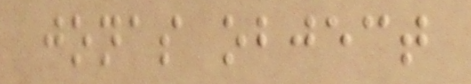jonas object
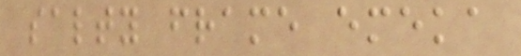salty frame emeka
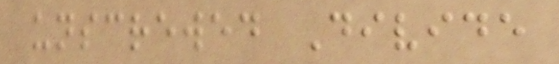unscrewed Divide
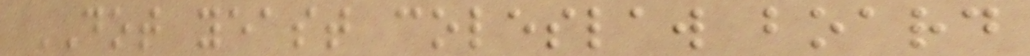DOT yeast coleslaw board
